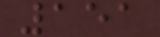151
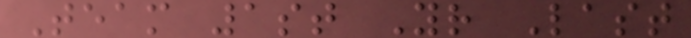Team 1st Yr Last
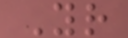Yr
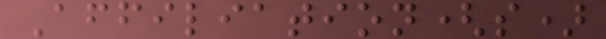Affiliation(s)
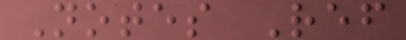Notes Ref
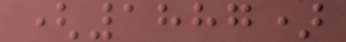(1887)
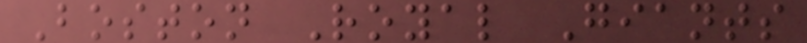Boston Royal Giants
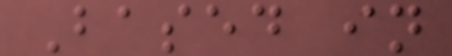Based in
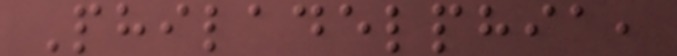Philadelphia,
